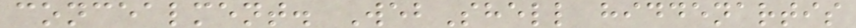concealment. WebShell hiddenartis
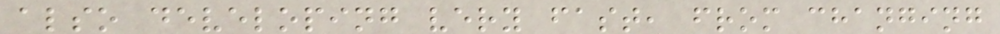also developing very fast, from changing
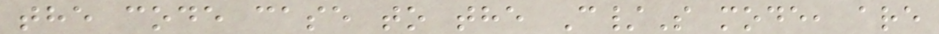the code case to the C/S mode, are
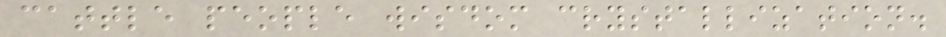cattle people wisdom crystallization.
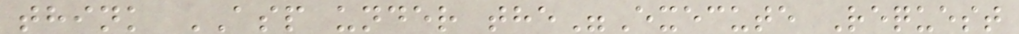think ASP under the"Execute Request
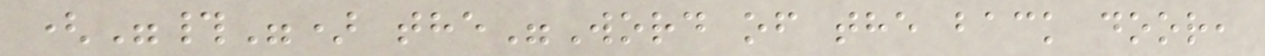("#") the"Word of the back door,
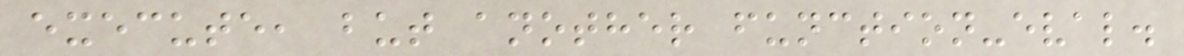execute, but another function-eval.
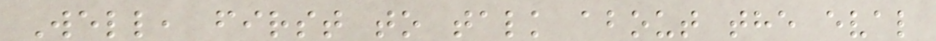Well, first to talk about the eval
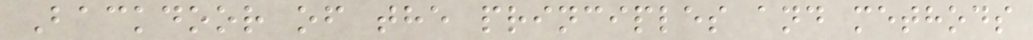Backdoor of the principles and methods
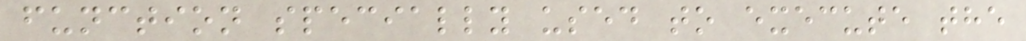function specially used to execute the
